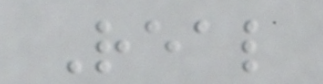Real
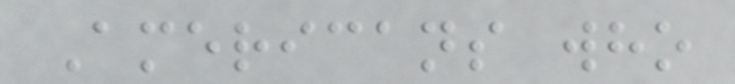Americans who
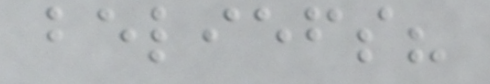beliefs?
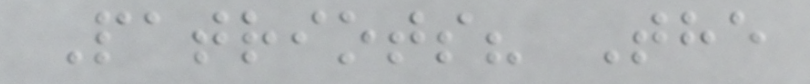Patriots? The
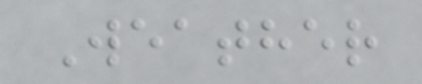Weather
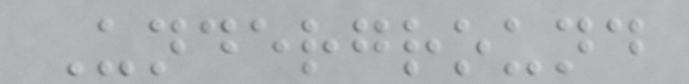Underground
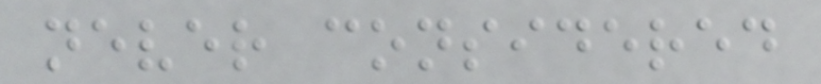never considered
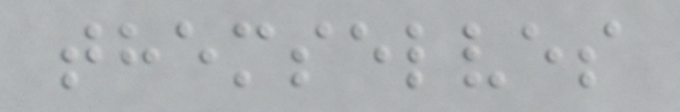themselves
